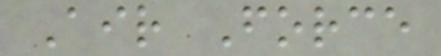Air Force
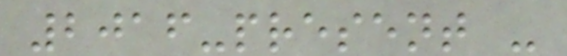2016-present -
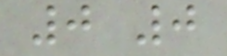0 0
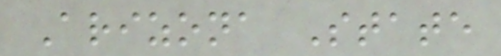Arizona State
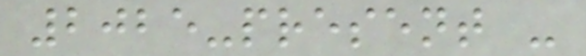2025-present -
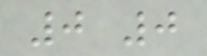0 0
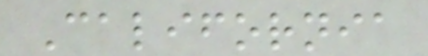California
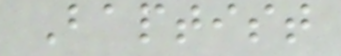Baptist
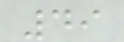49
